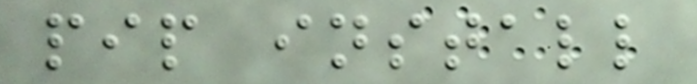pip install
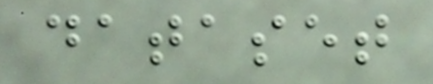dataset
